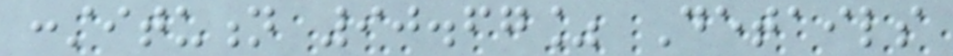constitution 90.67% Details
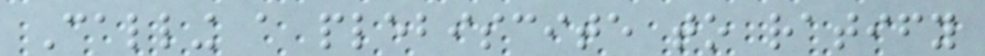Calling a plebiscite to ratify
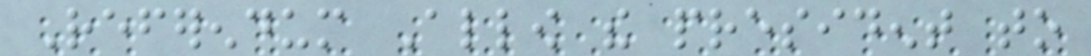Referendum Allow the president to
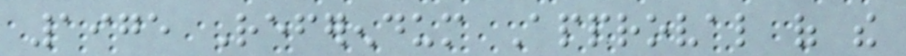1975 Referendum Approval of the
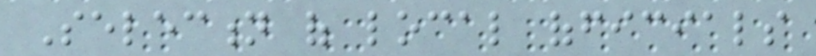Selection of local officials
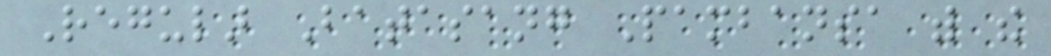Regular Batasang Pambansa with the
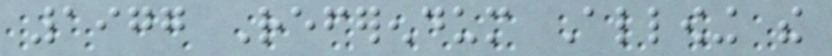1977 Referendum Allowing the
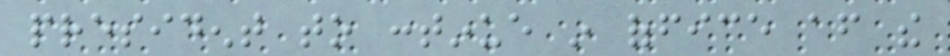president to continue in office after the
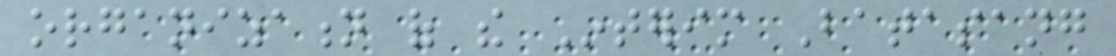organization of the Interim Batasang
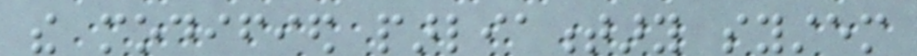the modified parliamentary system
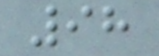98
